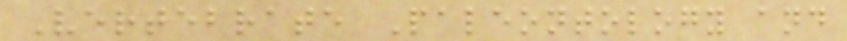Vertebrate Paleontology and
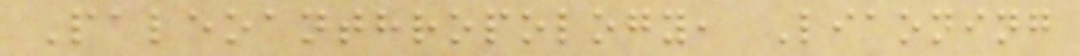Paleoanthropology, Liaoning
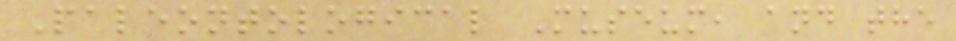Paleontological Museum, and the
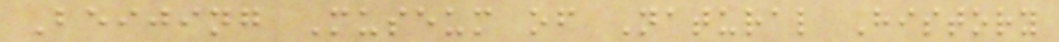Beijing Museum of Natural History
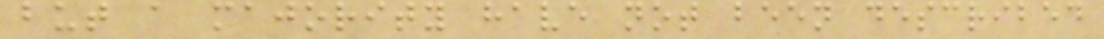but a majority have not been described
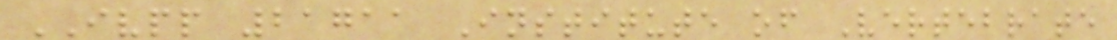IVPP 21711 Institute of Vertebrate
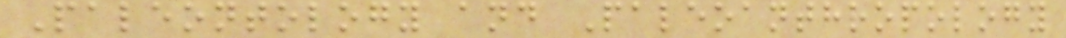Paleontology and Paleoanthropology
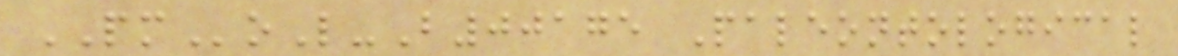PMoL-B00175 Paleontological
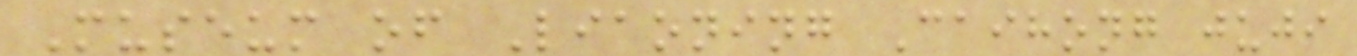Museum of Liaoning Caihong juji
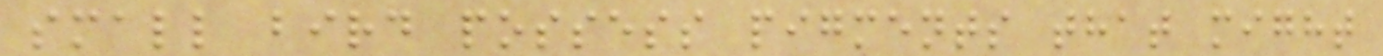small bird possess pigments that might
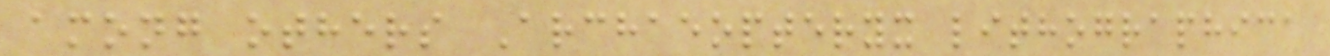among others Archaeopteryx lithographica
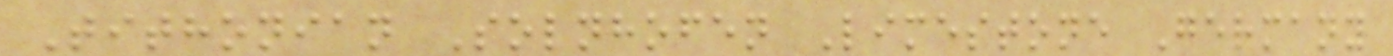Tithonian Solnhofen Limestone Germany
